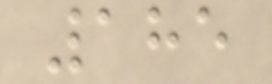185
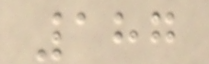187
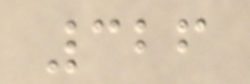326
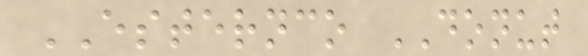ESTERNCO DONUT
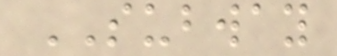SUBWAY
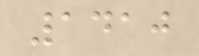1410
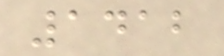1412
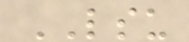LSU
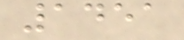1451
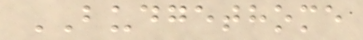BUDGETHOME
